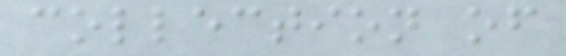collection of
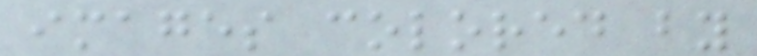images colored by
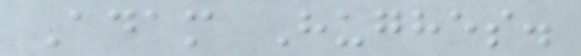Adam Hughes.
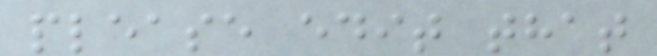please edit that
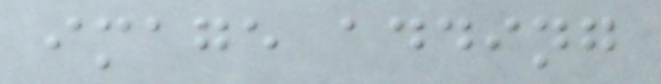image adding
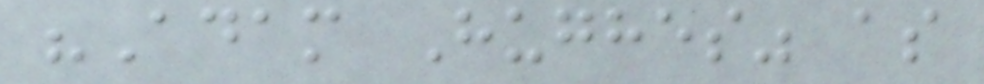"Adam Hughes" as
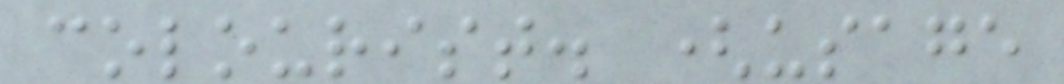colourist. (usage
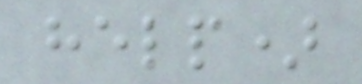help)
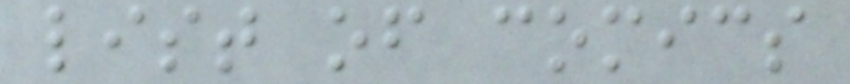list of comics
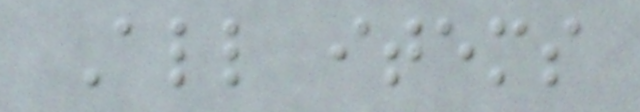All items
